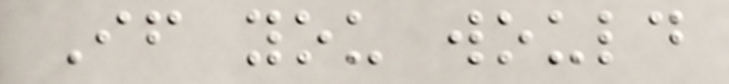If you would
